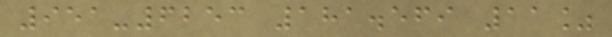951-6253 181.569 11%
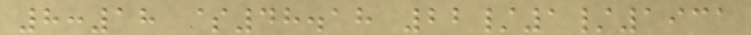8:18 $48.18 22/1/1931
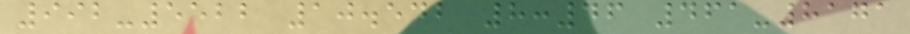992-5522 10.542 8:46 461-8171
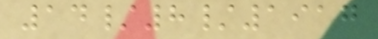14/8/1917
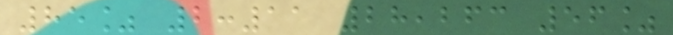85% 2:11 28,263 56%
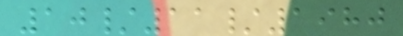10/11/1980
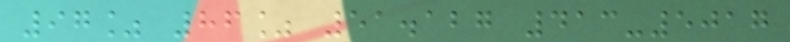97% 86% 51.127 413-5017
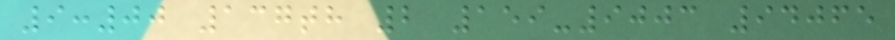9:00 137th 2 159-9003 94065
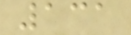131
